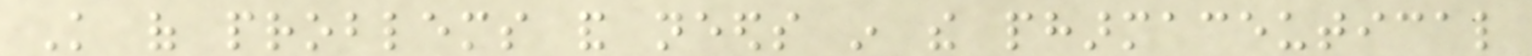Knowledge of problems and needs in the pharmaceutical
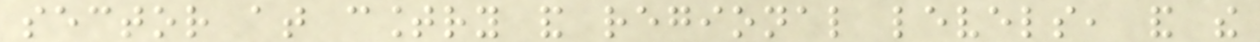sector at country and regional levels, and the
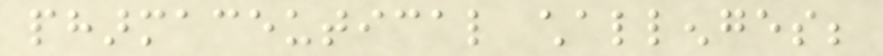pharmaceutical challenges;
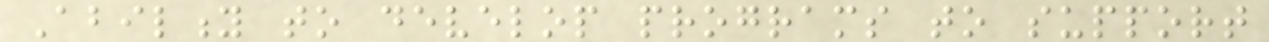Ability to develop programs to support
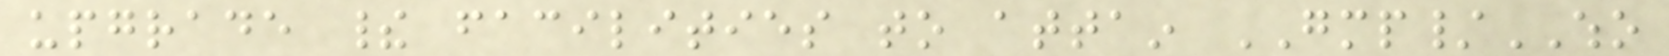upgrade their facilities to attain GMP/WHO
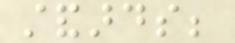standards;
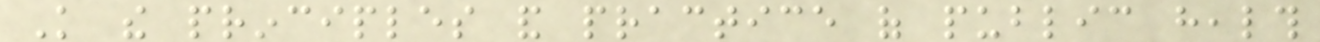Knowledge the principles and practice of public health
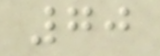70
